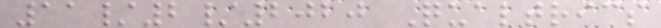11/2/2020 Qualtrics
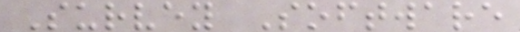Survey Software
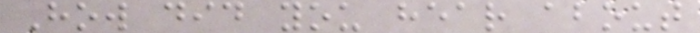How did you hear about
